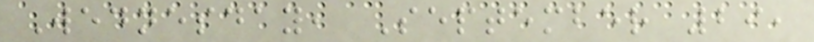Wednesday, September 29,
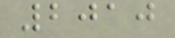2010
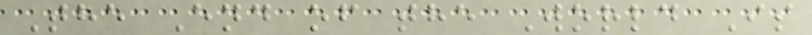The End of the World Is
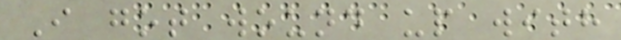I got wound up with
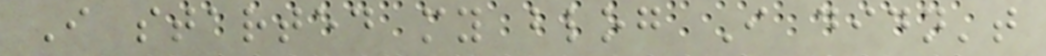I started my blog I didn't
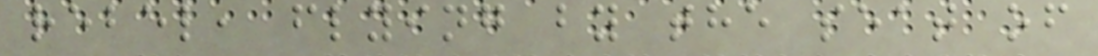rebel, flying by the seat of
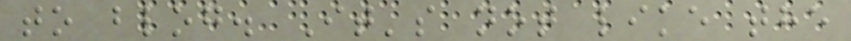to blog. It's not like the
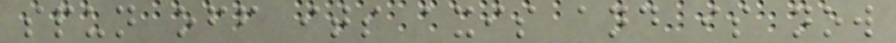spun off its axis and is now
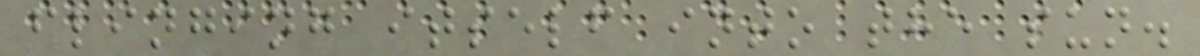flinging itself into the sun.
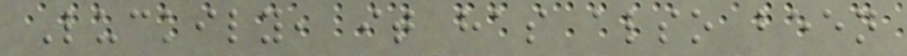Luckily, it has also been
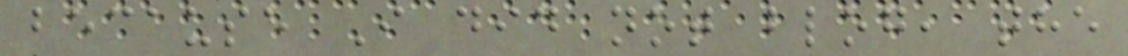because I did not blog, the
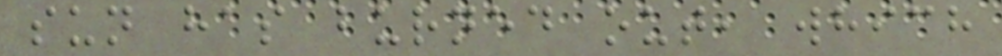sun has burned out, which
